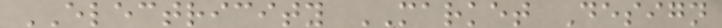ELECTRICITY MARKET Design
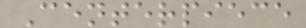Centerpiece
